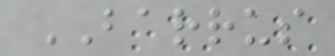BARRUS
